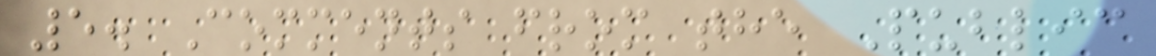5. Comments from the Public
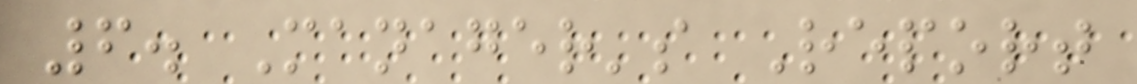6. Manager's Report
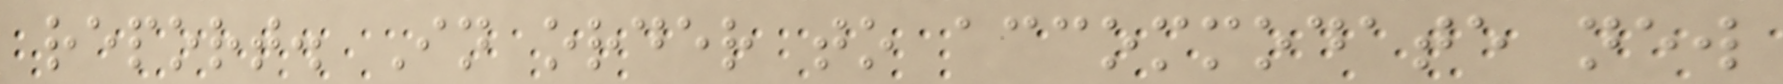report. In order to accommodate new
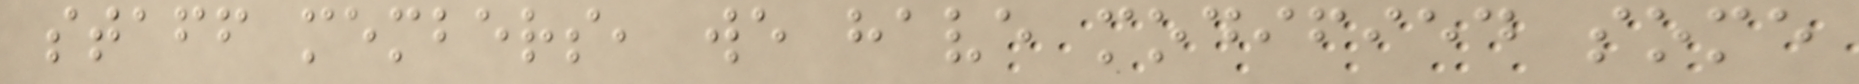staff members, we have modified some
